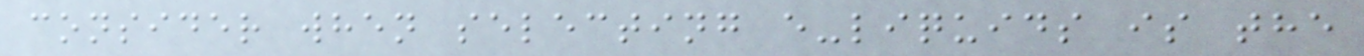consider when selecting e-liquids is the
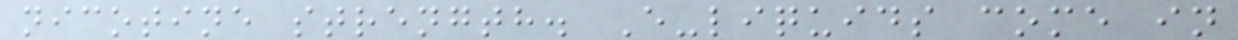nicotine strength. E-liquids come in
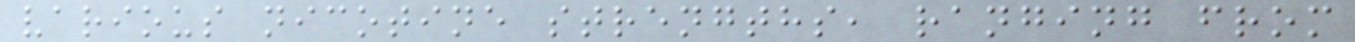various nicotine strengths, ranging from
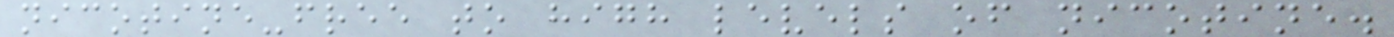nicotine-free to high levels of nicotine.
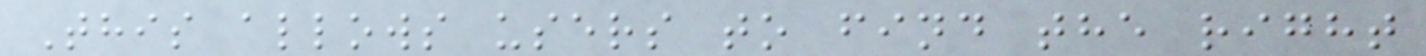This allows users to find the right
